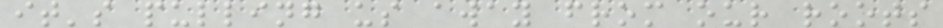it's pulling us away from our roots
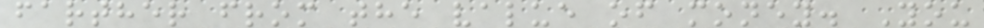farther from the value of money. You
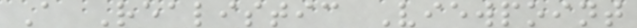A Realistic Viewpoint
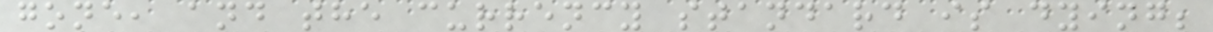gone, and the currency standard is dying;
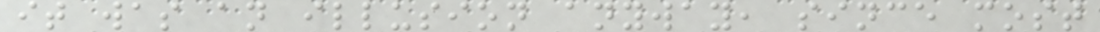it was an illusion anyway, since most
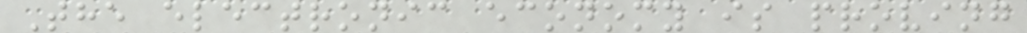The electronic economy is proving
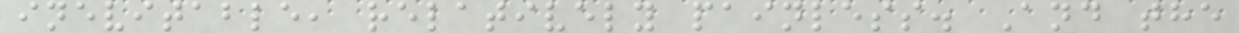inevitable, relatively painless. And the
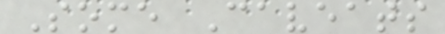Some Caveats
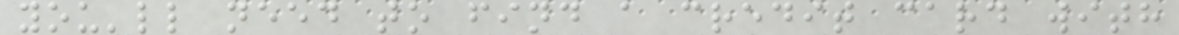you'll need to find a credit card with
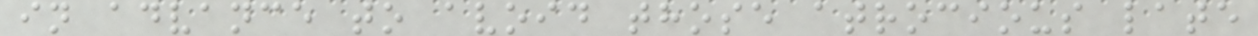in advance to avoid those atrocious late
